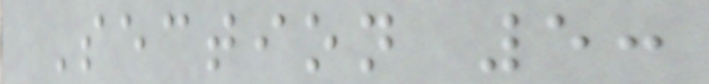Section 5:
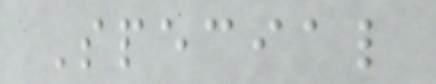Special
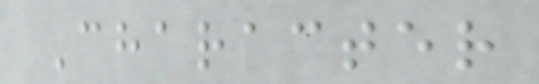Character
